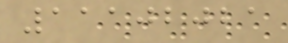11102021
